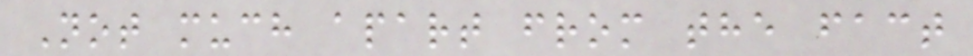Not much apart from the fact
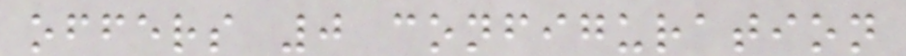offers 0 configuration
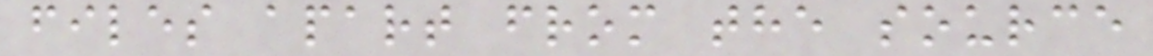files apart from the source
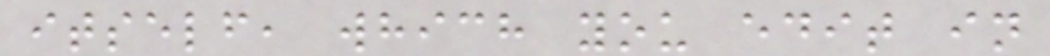itself, which you edit in
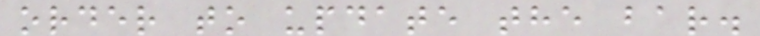order to update the bar.
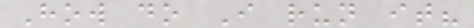How do I run it?
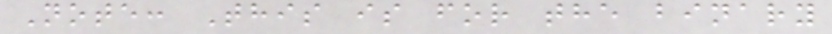Note: This is for the binary
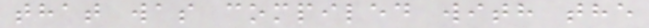that was compiled with the
